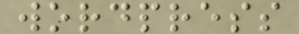wordpress
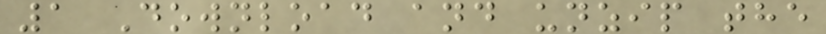1 Download and unzip the
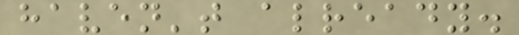haven't already.
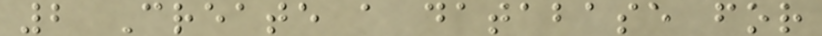2 Create a database for
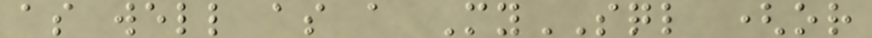as well as a MySQL (or
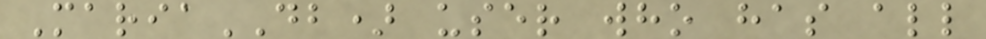MariaDB) user who has all
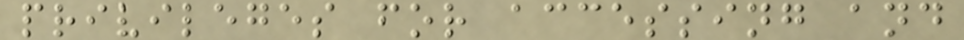privileges for accessing and
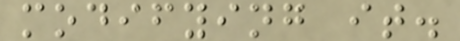modifying it.
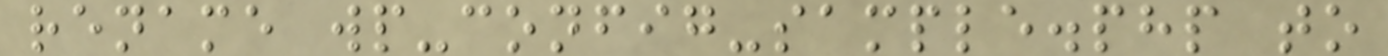rename wp-config-sample.php to
